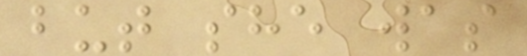but she was
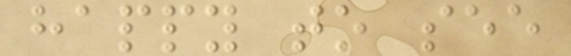happy to see
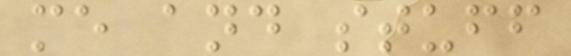me and stuff
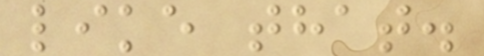like that.
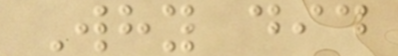Why did
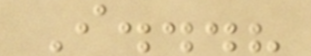I...?
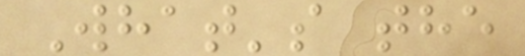What's the
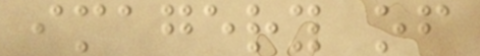imagery of
